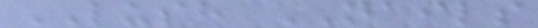LUSH NAILS
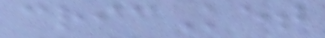cricKet
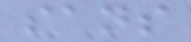sans
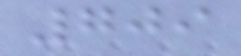709
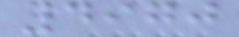4970
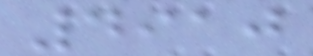4910
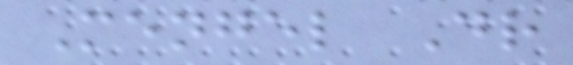Mengel Dr
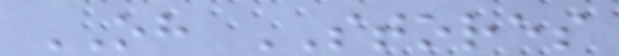OH STORES
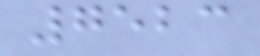7523
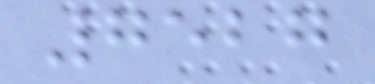7527
